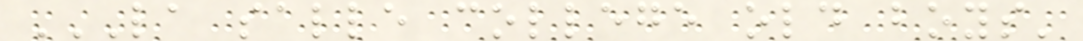LA SALLE COLLEGE OLD BOYS'
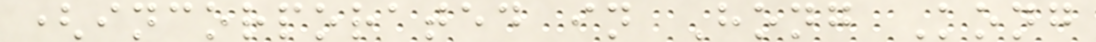(incorporated in Hong Kong
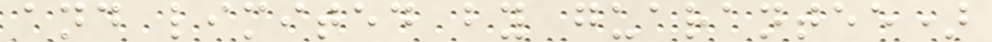and limited by guarantee)
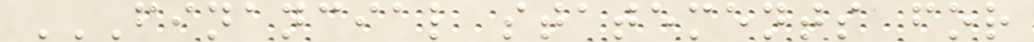FINANCIAL STATEMENTS FOR
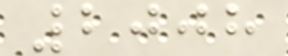2008
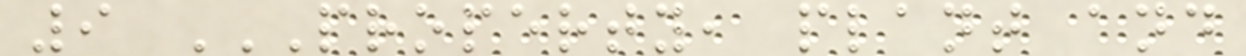9 PROPERTY, PLANT AND
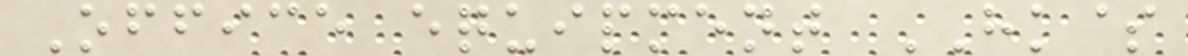Office equipment HK$
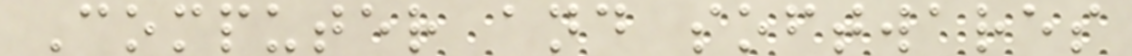Computer and softwares
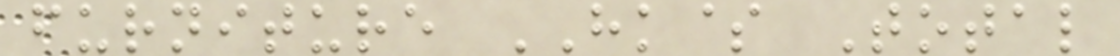furniture HK$ Total
